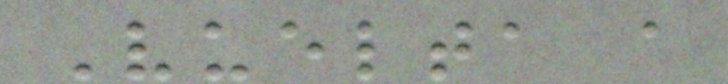Vuelta a
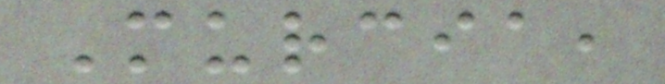Murcia,
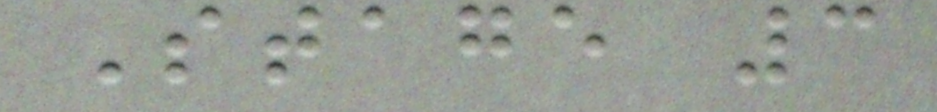Stage 3
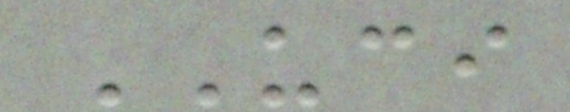UCI
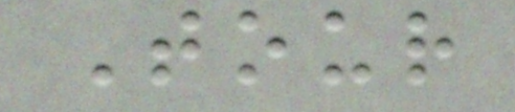Tour
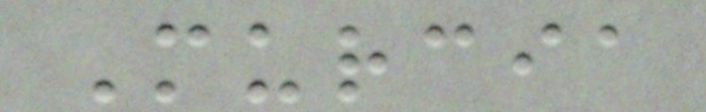Murcia
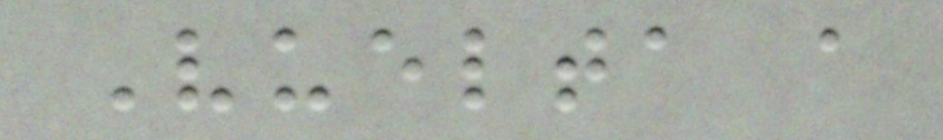Vuelta a
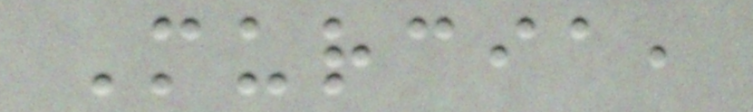Murcia,
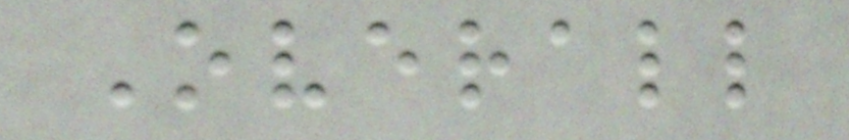Overall
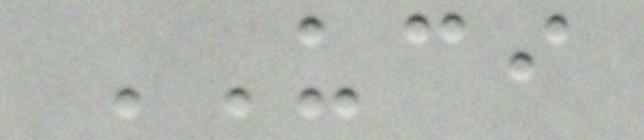UCI
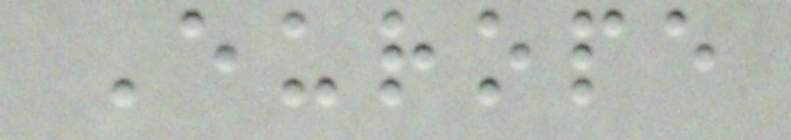Europe
